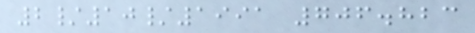2/10/1991 706.823
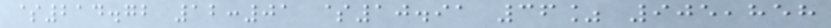$214.72 12:01 $10.91 36% 905,858
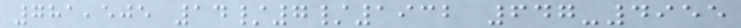781,505 14/7/1932 647-4955
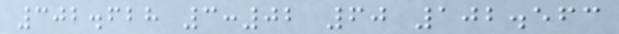302.628 3:02 60 102.563
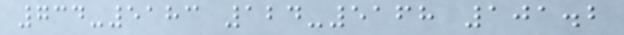734-5183 124-5168 101.2
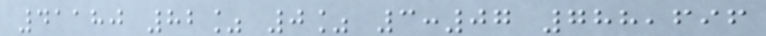41180 82% 0% 3:07 788,696
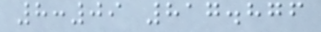8:09 817.876
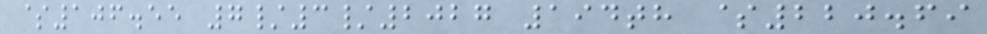$106.55 7/3/2027 194th $220.69
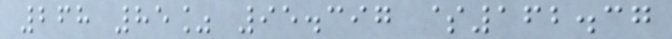268 85% 95.397 $162.37
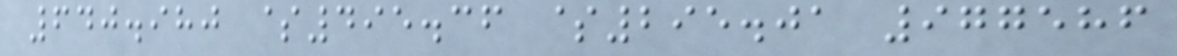640.980 $495.36 $295.01 977586
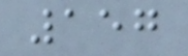157
